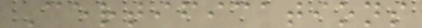Certifications
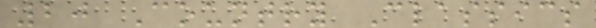20 Country Classics
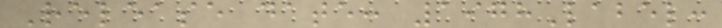Release date: 1978Label:
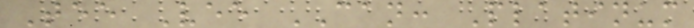Tee Vee CAN: Platinum
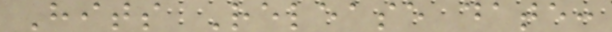Hits Release date:
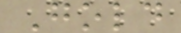Gold
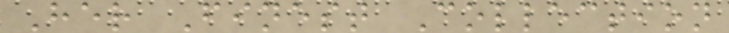Her Finest Collection
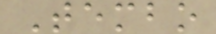Tembo
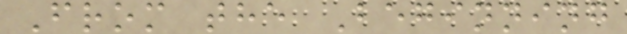From the Beginning
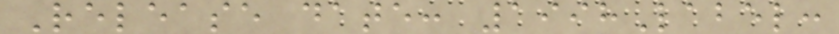Release date: 1998Label:
